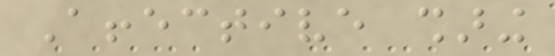Affective sharing
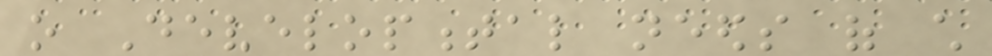o Developmental needs of child
